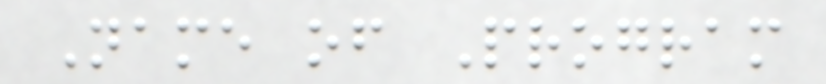Name of Program
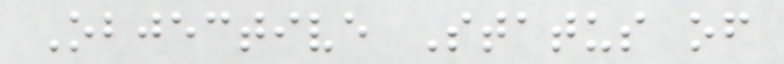Objective Status of
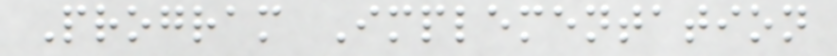Program Implementation
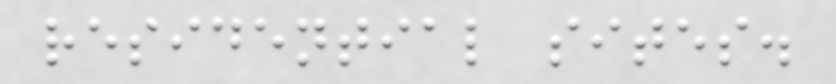residential sites.
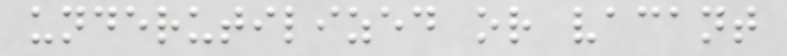underutilized or vacant
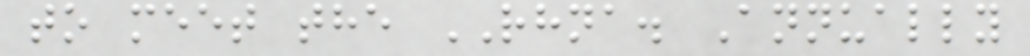to meet the RHNA. Annually
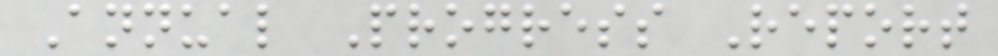Annual Progress Report
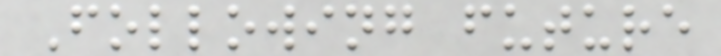Following future
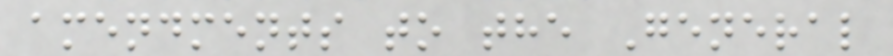amendments to the General
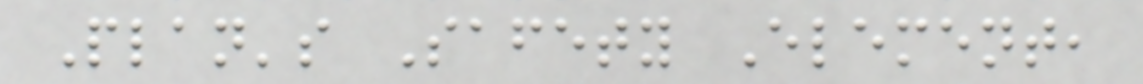Plan's Safety Element,
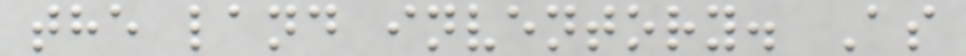the land inventory. As
